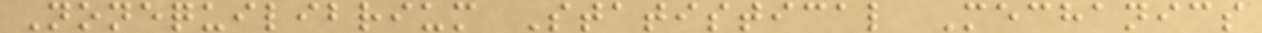Nonequilibrium Statistical Mechanics
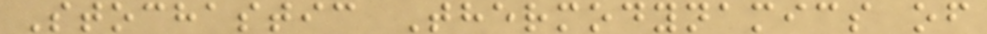Stochastic Thermodynamics of
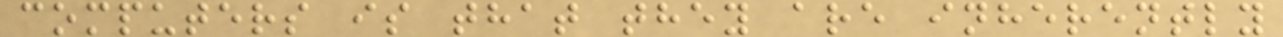computers is that they are inherently
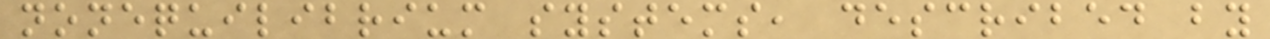nonequilibrium systems, described by
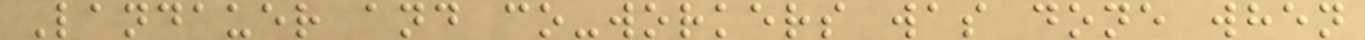Landauer and co-workers was done when
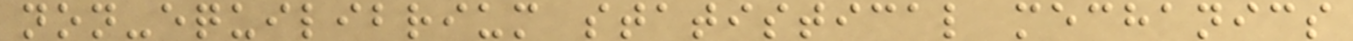non-equilibrium statistical mechanics
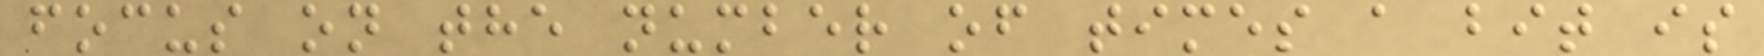focus on the number of times a bit is
